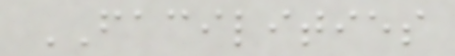FACILITIES
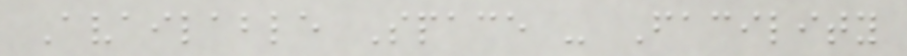Available Space - Facility
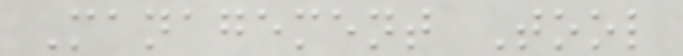Management Tool
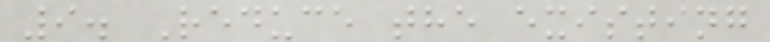9. Reduce the existing
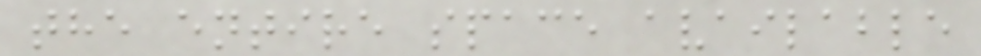the entire space available
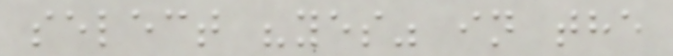select "yes" in the
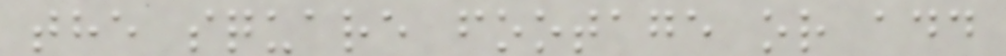the square footage or add
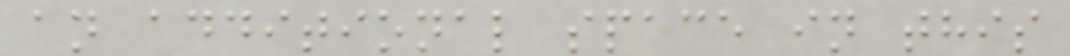an additional space in this
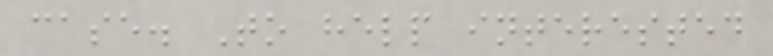case. To help interested
